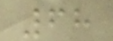68
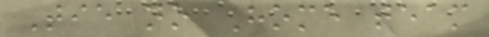Tie no Home team
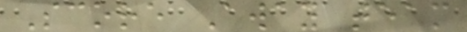Score Away team
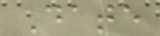Date
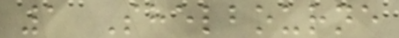1 Shelbourne
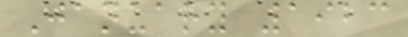January 1923
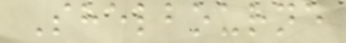Shelbourne
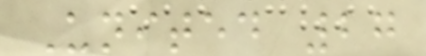United 27
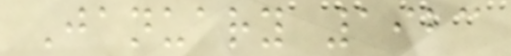January 1923
